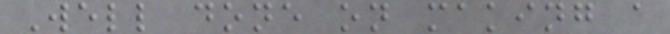Well done on making a
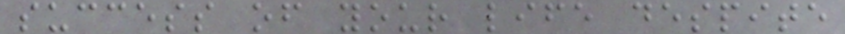success of your life despite
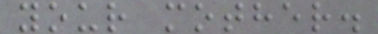your mother.
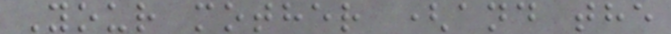Your mother (and the
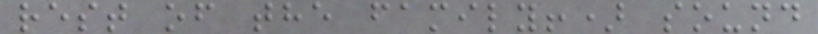rest of the family!) sound
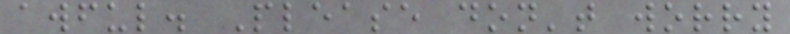awful. Please don't worry
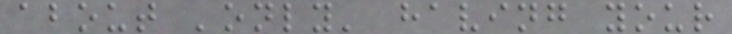about 'only' having your
